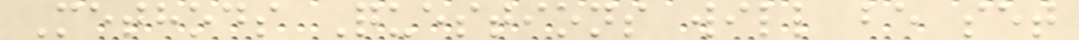Methods Questions will be set
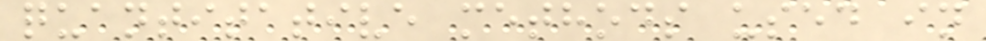quantitative methods used in
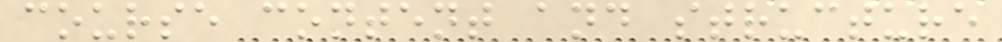course content and structure
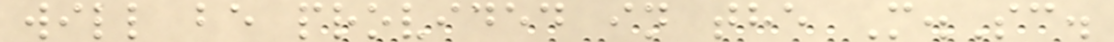will be provided in the M.Sc.
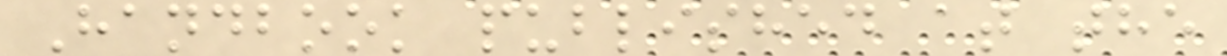Handbook published at the
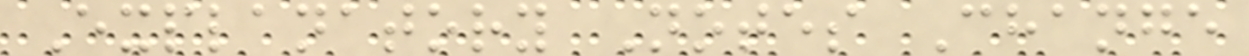Explanatory Notes Change
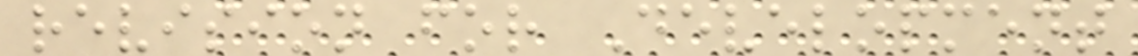revision for Development
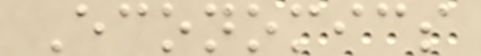Economics
